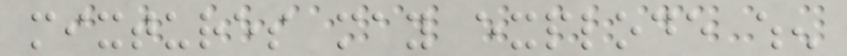mixtures may explode when
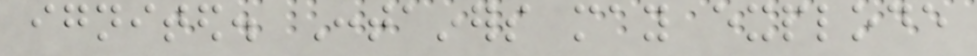ignited. Containers may explode
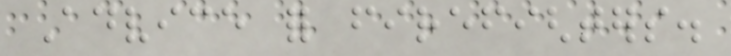Advice for firefighters.
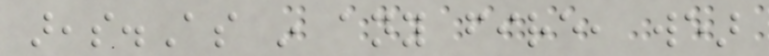areas.As in any fire, wear
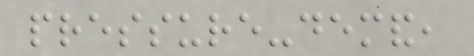pressure-demand,
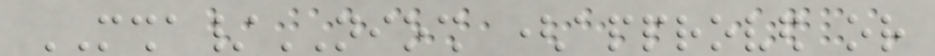MSHA/NIOSH (approved or
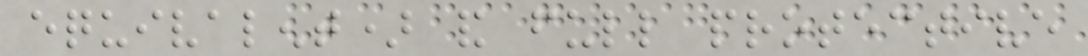equivalent) and full protective
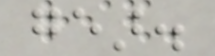gear.
